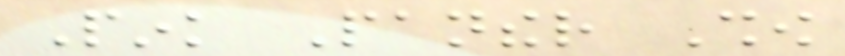Pink Panther Show
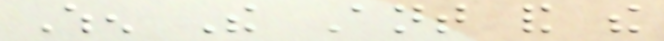When The Ant and the
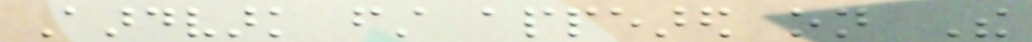Aardvark first appeared on The
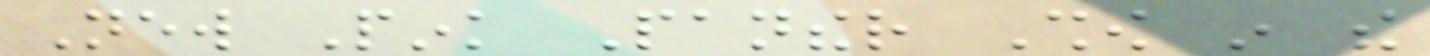New Pink Panther Show in the
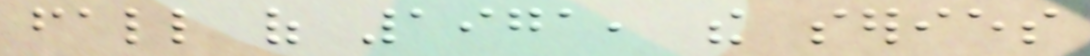fall of 1971, the series
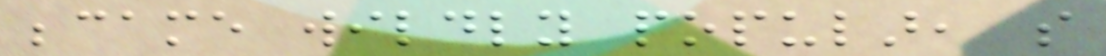became wildly popular, so
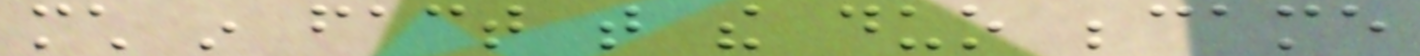much in fact that the duo became
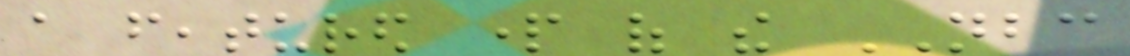a featured part of the NBC
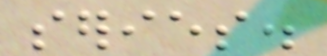series.
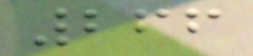266
